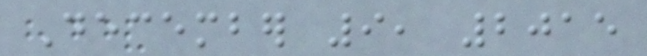December 9, 2015
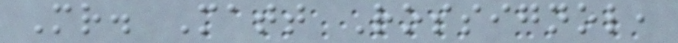Mr. Matt Rossignol,
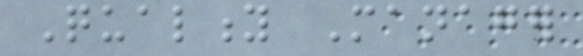Quality Manager
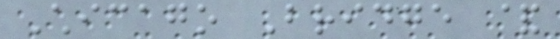Chicago Bridge &
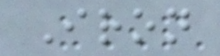Iron
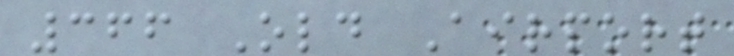366 Old Airport
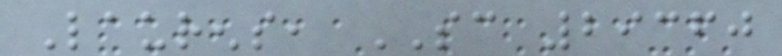Laurens, SC 29360
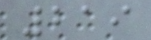219
